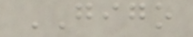GIGO
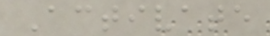Activate
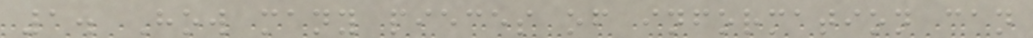1. How many pieces of information can
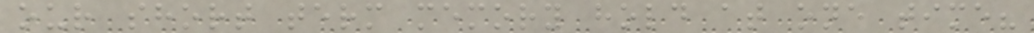our short term memory hold at one time?
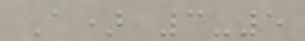A) 3-5
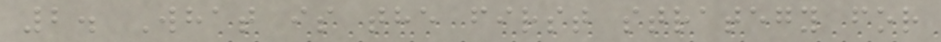2. What is the first strategy for
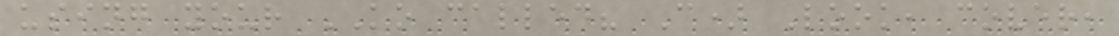using your KO called? C) Look, cover,
